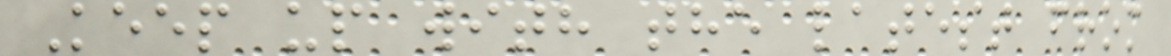Keep up with the latest from
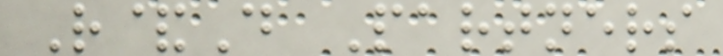R&D Partners
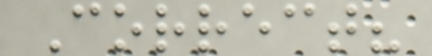Correct?
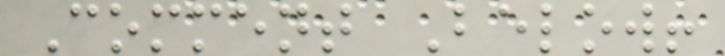Comment Below!
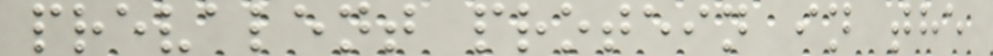prevalent protein in the
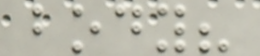body?
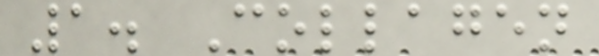1. Collagen
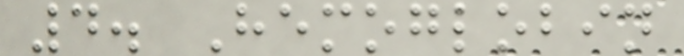4. Hemoglobin
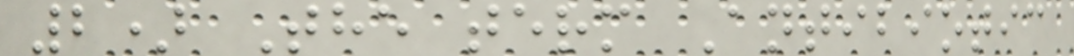2) The term Antibiotic
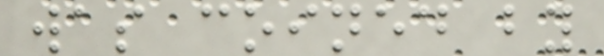was coined by
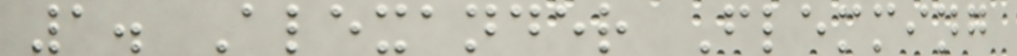1. Alexander Flemming
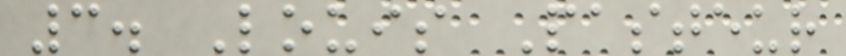3. Louis Pasteur
